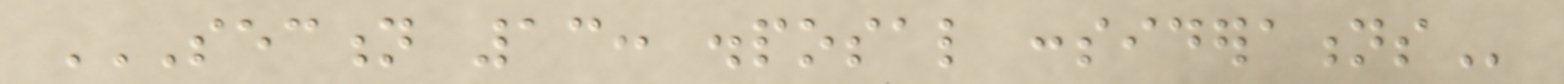SECTION 13: DISPOSAL CONSIDERATIONS
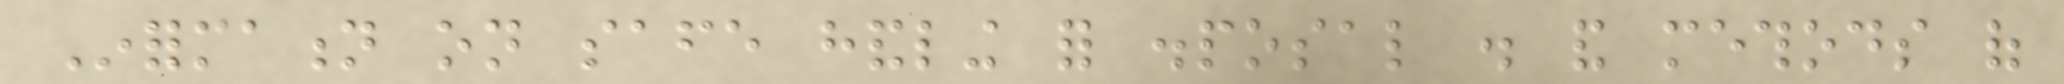Information on safe handling for disposal . and methods of
